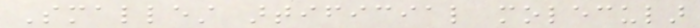Smallest artificial molecular
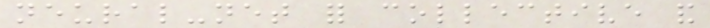neural-net for collective and
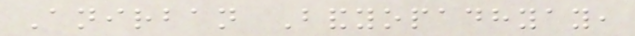Anirban Bandyopadhyay,
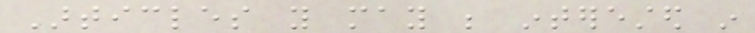Articles you may be interested in
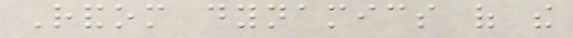Random dynamics of the
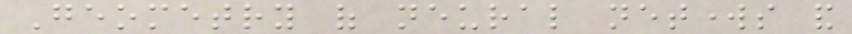Geometry of neural networks and
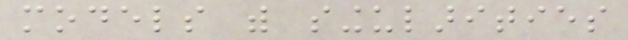models with singularities
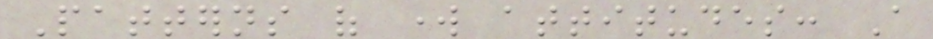Patterns of work attitudes: A
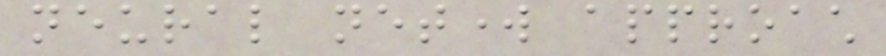neural network approach
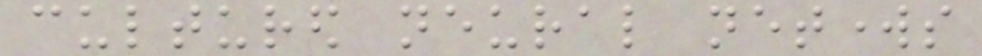cultured neural networks
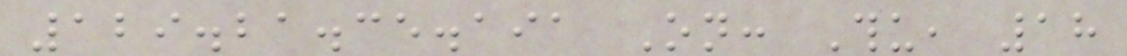129.21.35.191 On: Thu, 18
